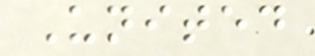United
